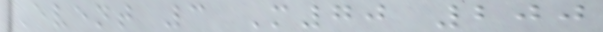Event 3 M70 200
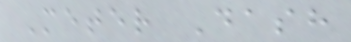Meter Dash
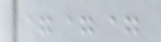===
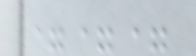===
